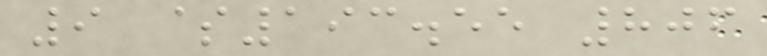9 $193.55 806
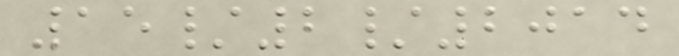15/2/2014
